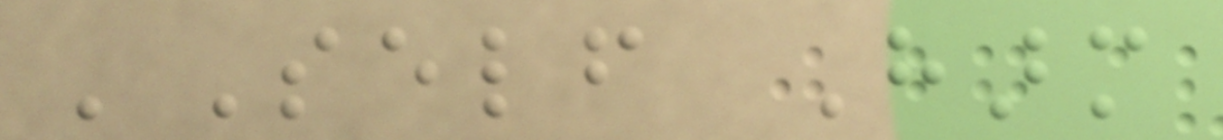'Self Harm
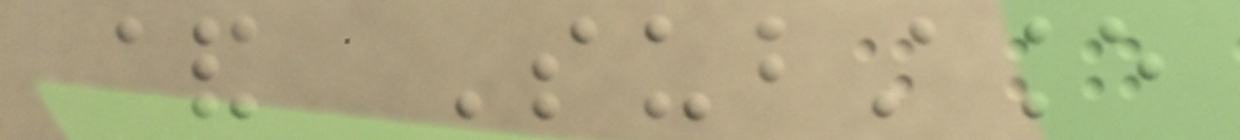& Substance
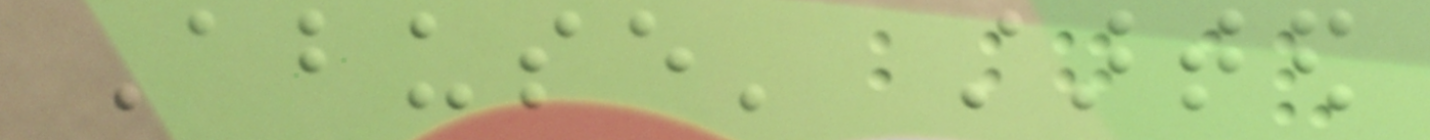Abuse' started
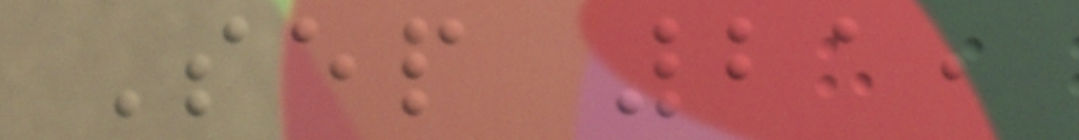Sep 21,
